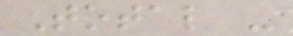Total -
